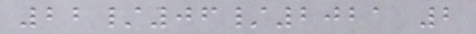22/06/2021 2
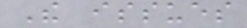The issues
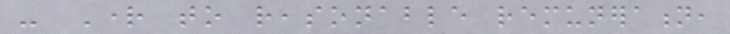- Right to reasonable remuneration,
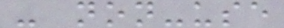- non-use
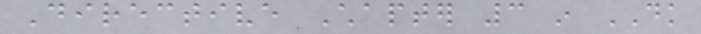Directive Chapter 3 in DK
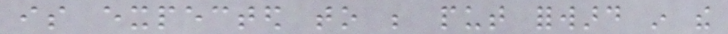is expected to be put forward in the
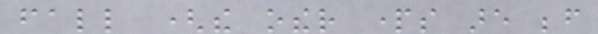fall (the other parts are before
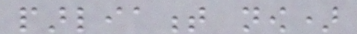parliament now)
